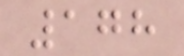178
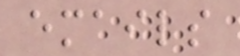emails
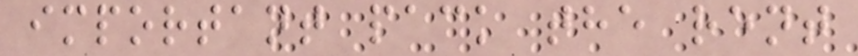important pack the rent
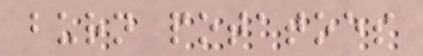burn potatoes
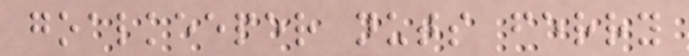goalkeeper nuts ferry
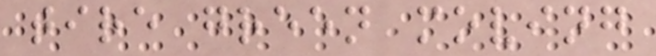tire green moving
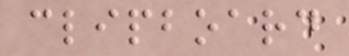clipboard
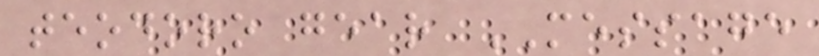teodoro gear MESSAGE
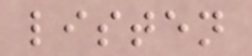listen
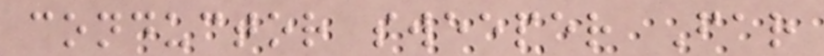conductor sweeper Far
